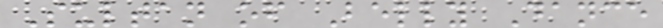Sultan of Belly Dance
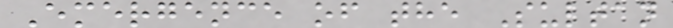Emergence of the Sultan
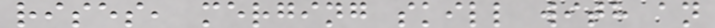rises, merging skill with an
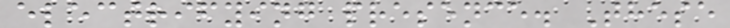electrifying presence. These
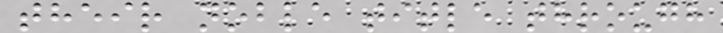their noble title through
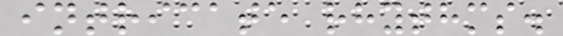intricate rhythms.
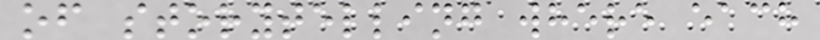of storytelling where each
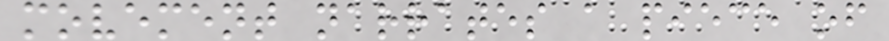movement narrates a piece of
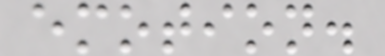emotion.
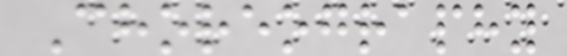Choreography
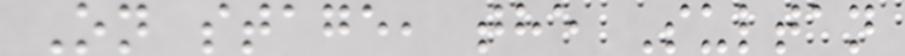On stage, the Sultan
